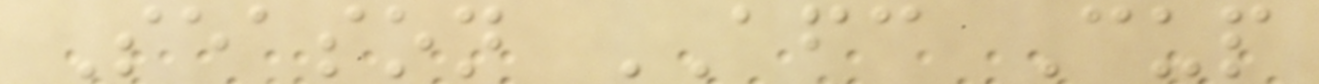Season AFC Cup
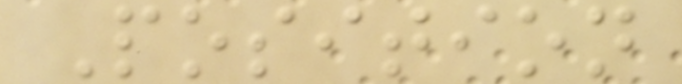Position
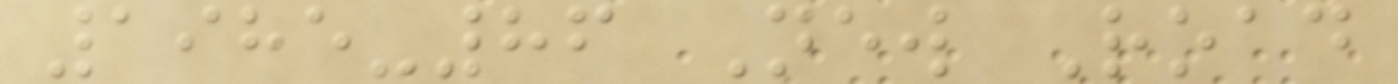1985-86 New Road
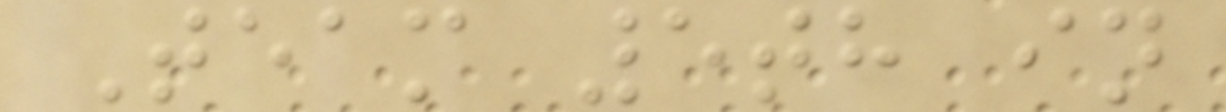Team 5th in
